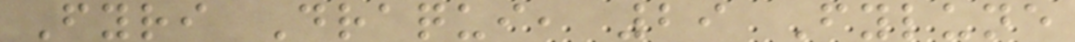Fyri Draqui, 29 Fylune
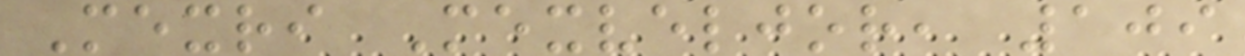Mexri Mexveljor, 109
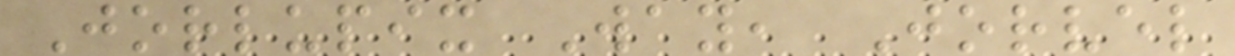Jorlupix Way, Jorvel
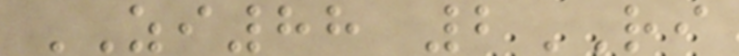ZI88 2RI
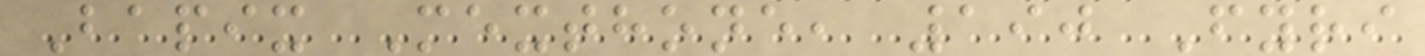Bapix Mexthone, 190 Fyri
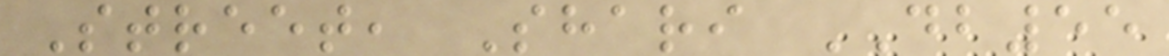Street, Shari DB55
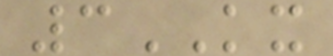3KX
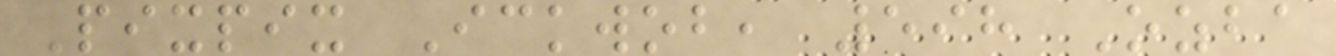Pixpix Ickwob, 598 Ozba
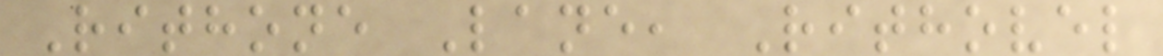Rithone Lane, Rithovel
